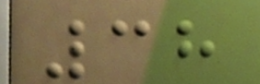38
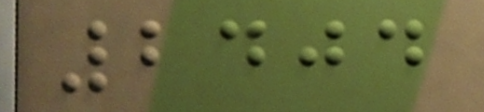2404
